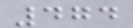474
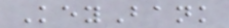KeyBank
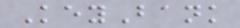KeyBank
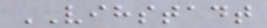VIHSTADT
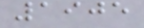1905
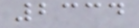2334
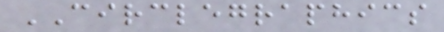CIRCLEGRAPHICS
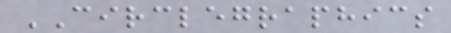CIRCLEGRAPHICS
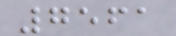7561
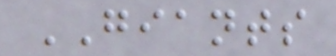GIANTS
